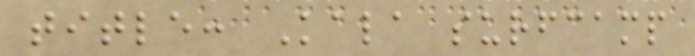title: Kala surfcamp
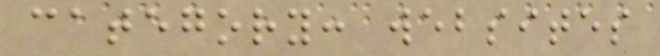category: websites
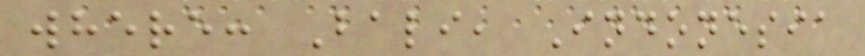where: Bali, Indonesia
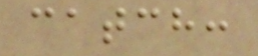catch:
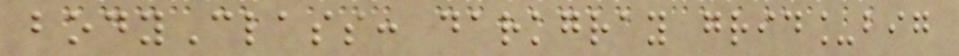bodyClass: darkgray grid_big
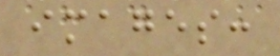images:
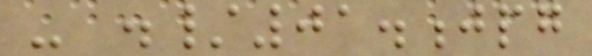- ./01.jpg
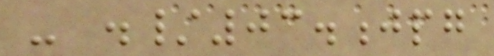- ./03.jpg
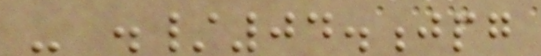- ./04.jpg
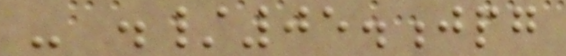- ./05.jpg
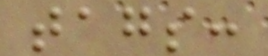tags:
